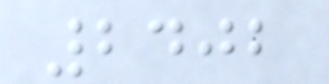2402
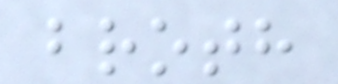broth
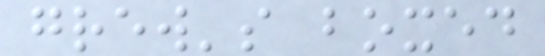grew's boxed
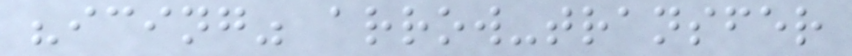"icing" arrow-transfer
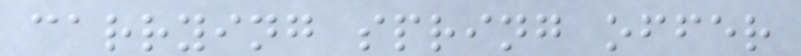carrying spring offer
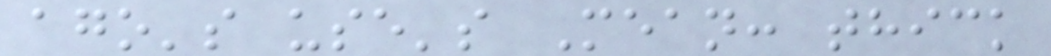ago's use's Mean: thick
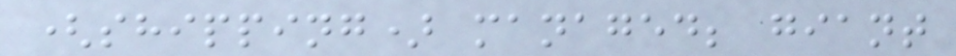(shipping) managed; giant
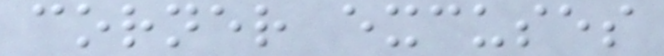corner excuses
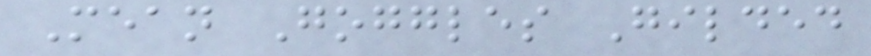Mean Goggles Gilded
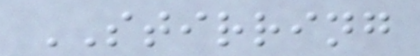STIRRING
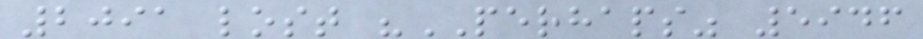2091 lost "PERHAPS" 5946
